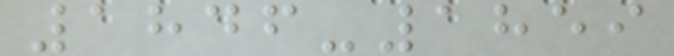1846-1859
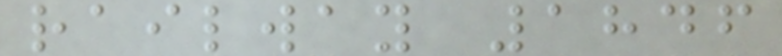railway 1846
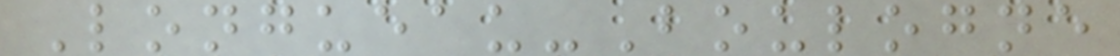Longueau-Boulogne
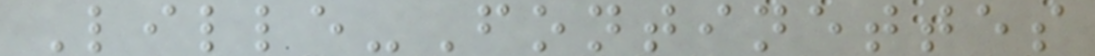Lille-Fontinettes
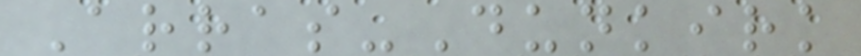Arras-Dunkirk
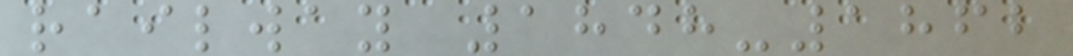railway 1848-1862
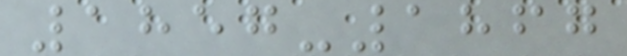1857-1867
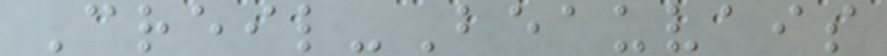Creil-Beauvais
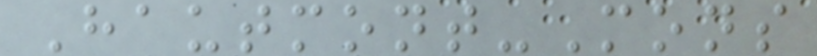Hautmont-Mons
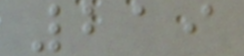219
